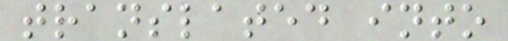translated into
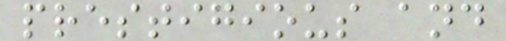prestigious and
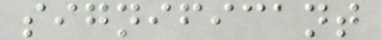significant
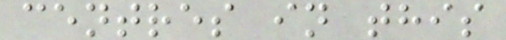centres in this
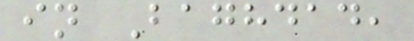in Baghdad,
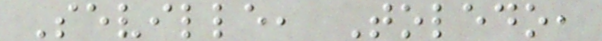Seville, Toledo,
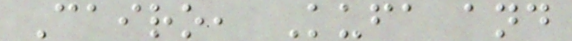Cairo, Kufa and
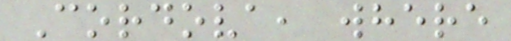Cordova, where
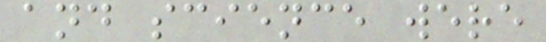and science were
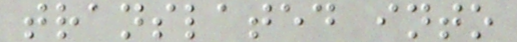translated into
